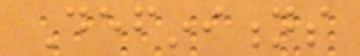Definitions
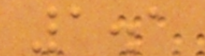1.1
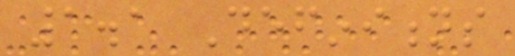1.1 Definitions
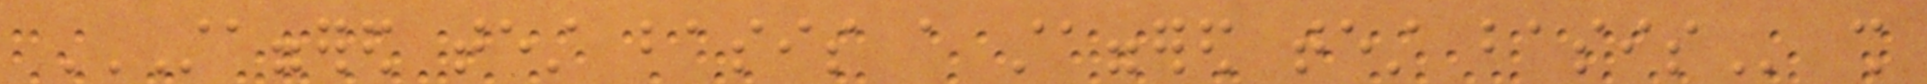STAGGERED TEST BASIS A STAGGERED TEST BASIS shall
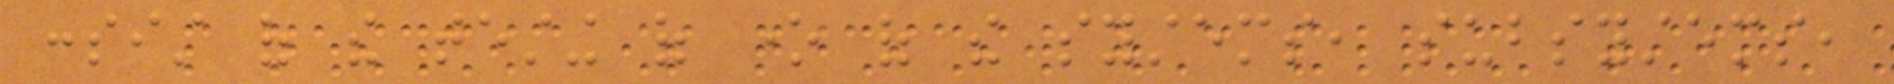consist of the testing of one of the systems, subsystems,
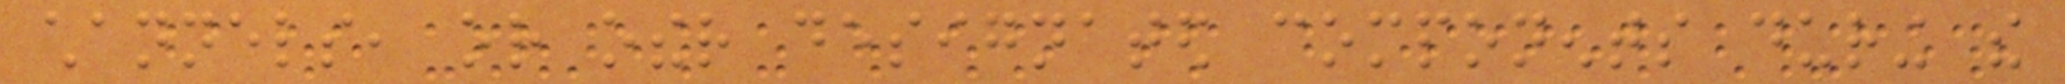channels, or other designated components during the
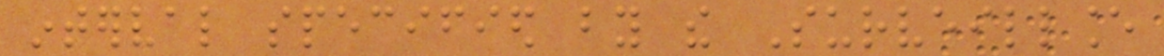interval specified by the Surveillance
